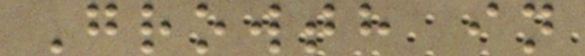Growth in
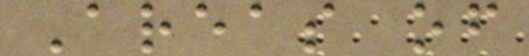Areas of
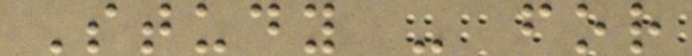Study - for
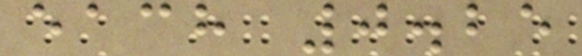each 0.25
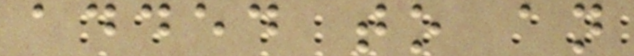added to an
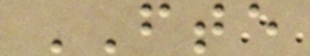FTE
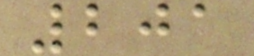201
